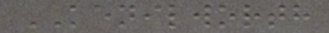KENILWORTH
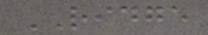RIDGE
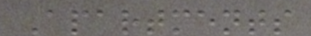Apartments
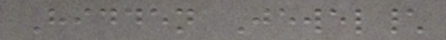Hidden Jewel\
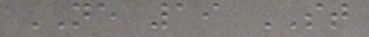NE 19 ST
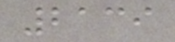2139
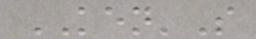KEN'S
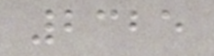2325
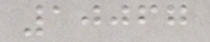10067
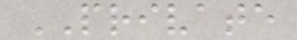PRIVATE
